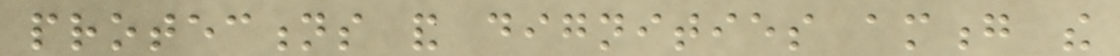protections and dignities among the
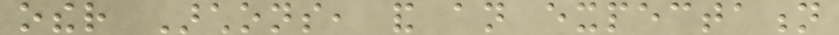other Archons, and an expectation
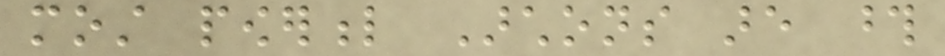most powerful Archons are those
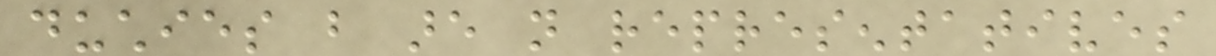duchies but are not representatives
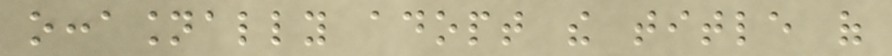occasionally adopt the title of
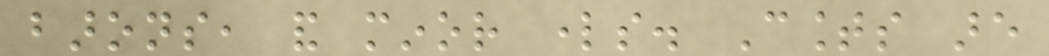barons, and minor lords. Counts are
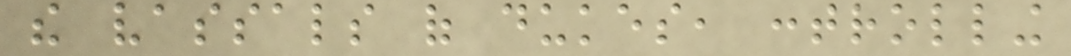the vassals of dukes, controlling
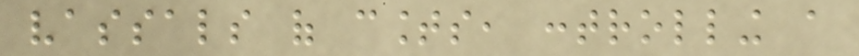vassals of counts, controlling a
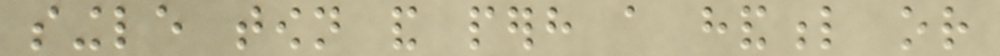single town and perhaps a handful or
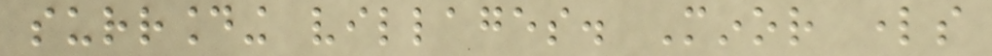surrounding villages. Minor lords
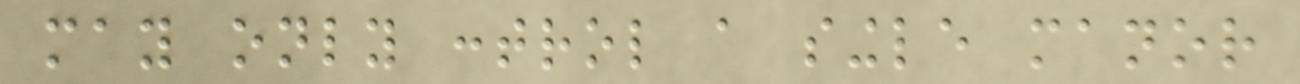may only control a single manor
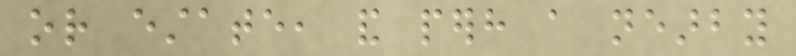or estate, and perhaps a nearby
